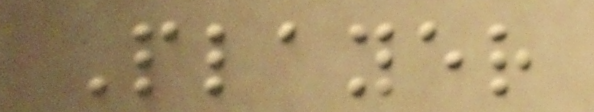Player
